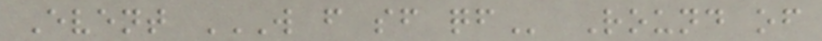Event W F SF QF Round of
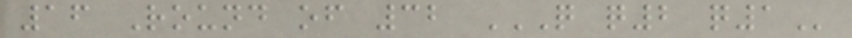16 Round of 32 Q Q2 Q1
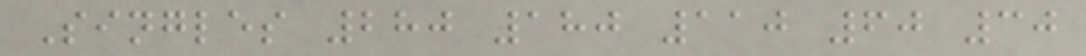Singles 280 180 110 60 30
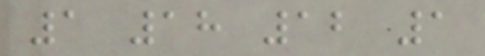1 18 12 1
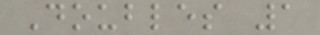Doubles 1
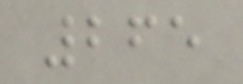265
